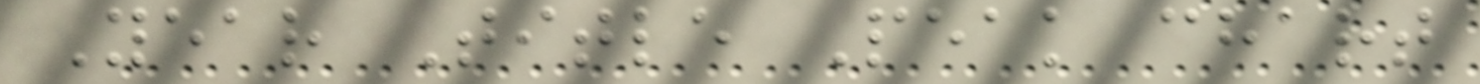Year Title Peak chart
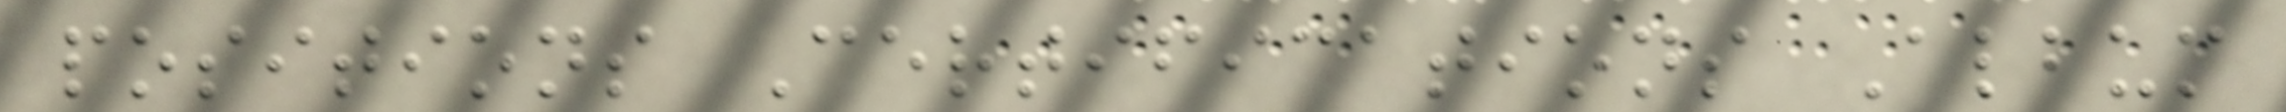positions Certifications Album
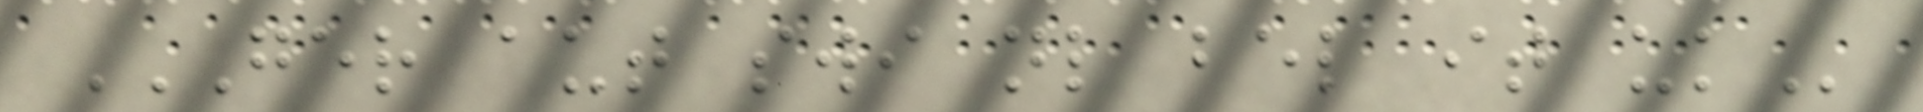GER AUT SWI NL BEL IT UK
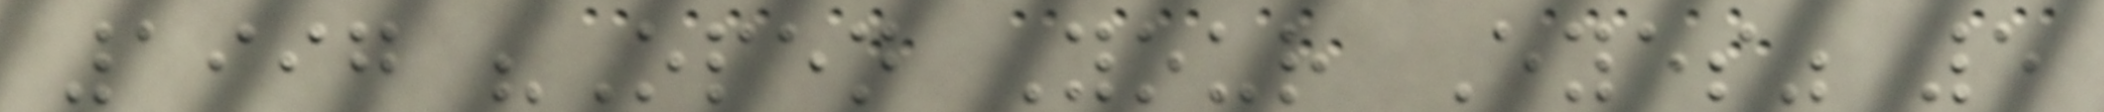1997 "Open Your Eyes" 5
